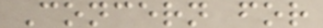Concern for
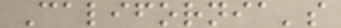California's
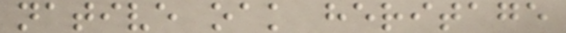native oak heritage
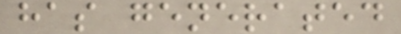has generated
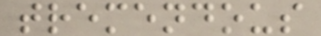tremendous
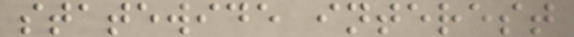statewide interest
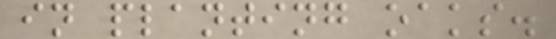in planting oaks.
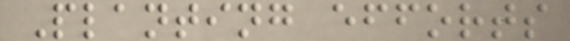Planting efforts
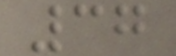37
